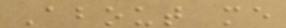About me
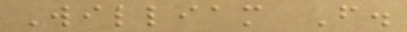William F.
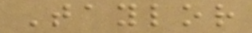Taylor
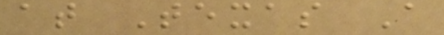at Texas A
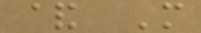& M
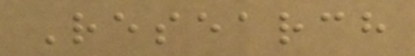Research
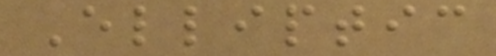Elliptic
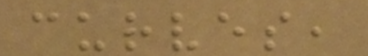curves,
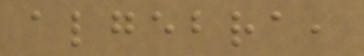algebra,
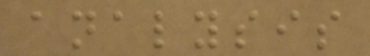analysis
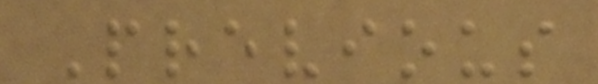Previous
